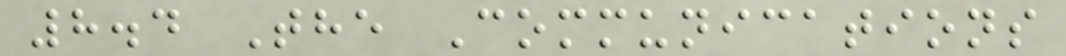8.4 The Communications
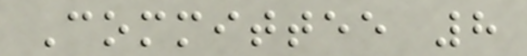Committee 8
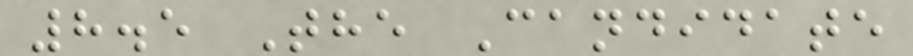8.5 The Candidate
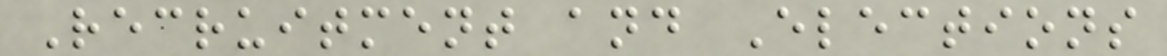Recruitment and Elections
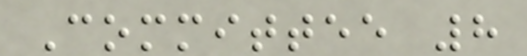Committee 8
